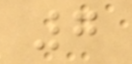7
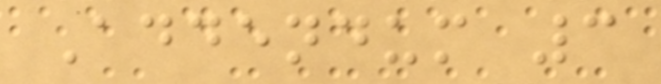Addendum 3
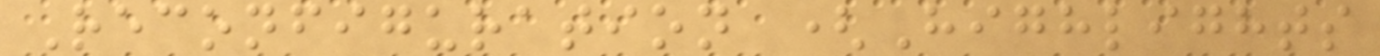Reconfiguration (Highlights
